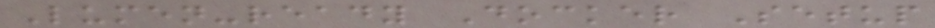Lumen-ready Docker Setup
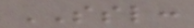SSL:
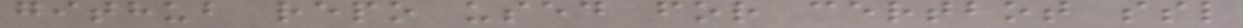github repo used for certbot ssl
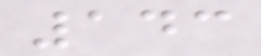143
